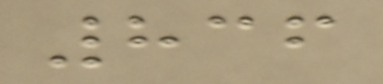836
